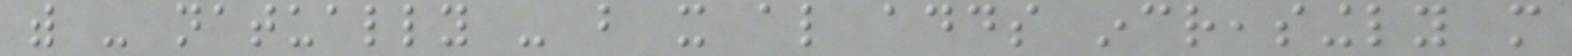with - natually - but it also adds increasingly more
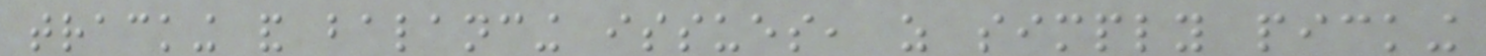tracking and balancing issues, as simply picking
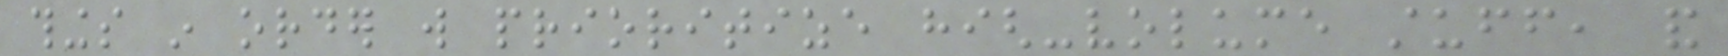things in order will prioritize high-volume stuff, and
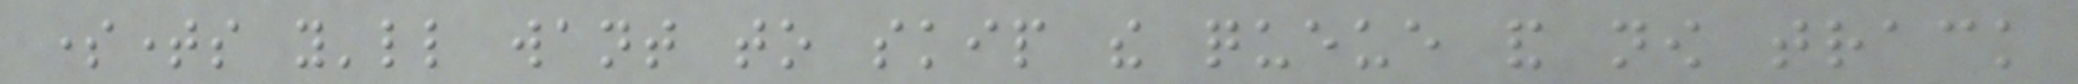sometimes you'll want to skip the queue and now track
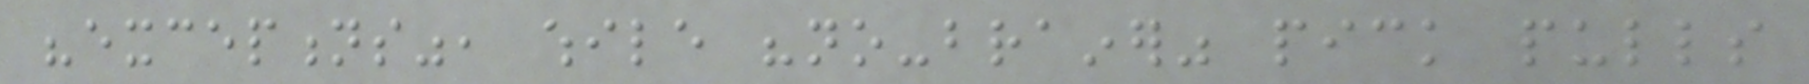"exceptions", while "no-brainer" pick pulls
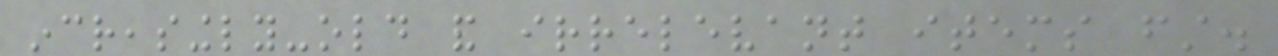increasingly-old and irrelevant items first.
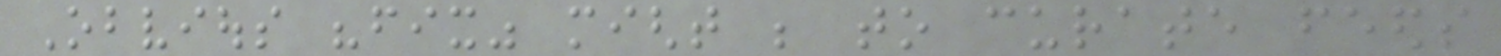Obvious "fix" might be to curate feeds
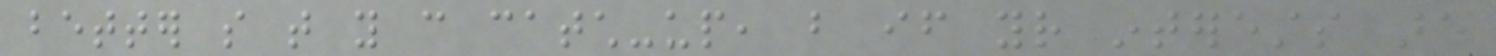better so that you can catch-up, but if your interests are
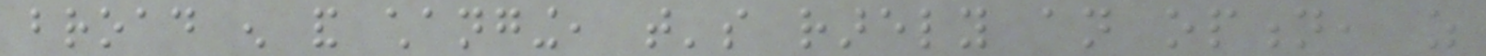broad enough and changing, that's rarely an option, as
